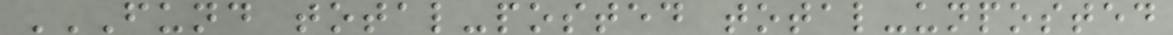FUND TOTAL-POSTED TOTAL-UNPOSTED
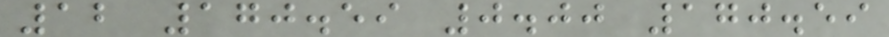12 170.59 0.00 170.59
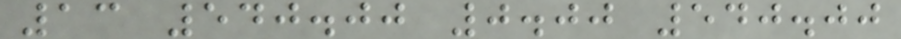13 540.00 0.00 540.00
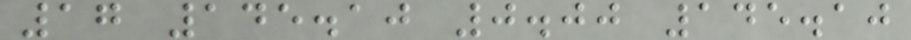17 145.10 0.00 145.10
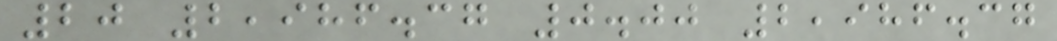20 2,986.37 0.00 2,986.37
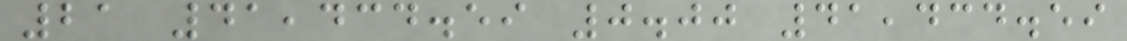21 41,434.59 0.00 41,434.59
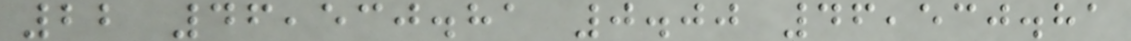22 46,530.81 0.00 46,530.81
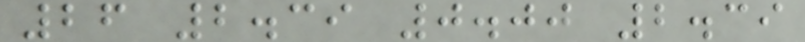26 2.39 0.00 2.39
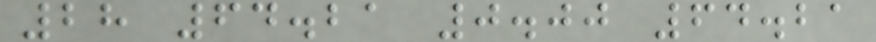28 64.21 0.00 64.21
